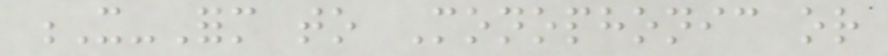X-Form to Monophonic or
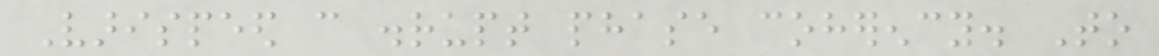Varispeed can disrupt phase coherency. To
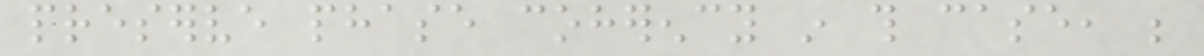preserve phase coherency in this case, be
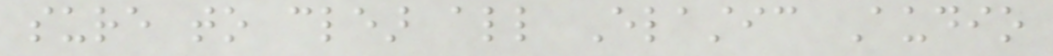sure to clear all Elastic Audio
